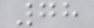78
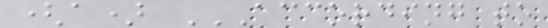(a) ACCORDING TO
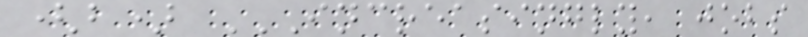(b) INCREASINGLY, JOBS
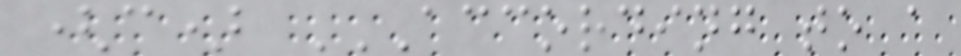(c) ACCORDING TO A
